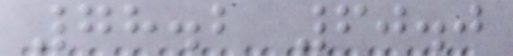78.2 60.0
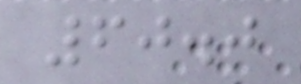60.0
